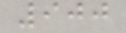900
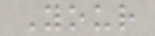Your
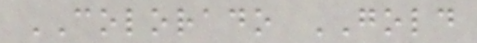COLORADO GOLD
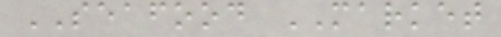SEAFOOD MARKET
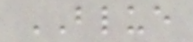BLUE
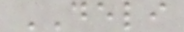DELI
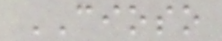CIOSO
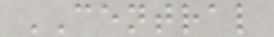CENTRAL
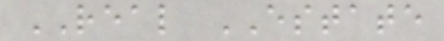REAL ESTATE
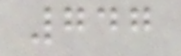747
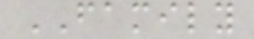FAMILY
